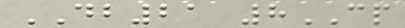DB21 8CP
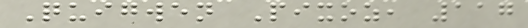Quigwen Pixoz, 117
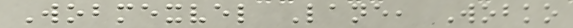Wobmexvel Lane, Wobko
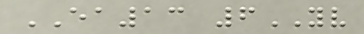EA13 6YV
